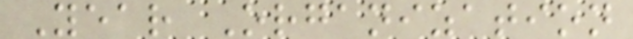Year Organization
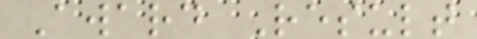Award Result
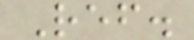Ref.
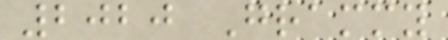2020 Grammy
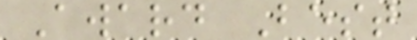Award Best
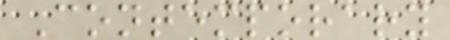Contemporary
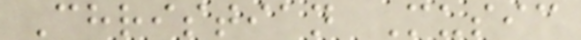Christian Music
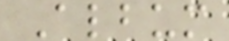Album
